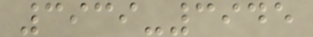3939-3945
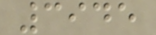3945
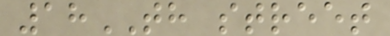18TH street
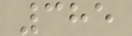385
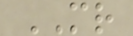MR
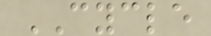CYCLE
